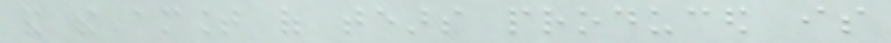and the amount of tears produced is
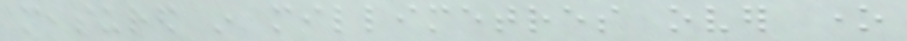measured in millimetres over one
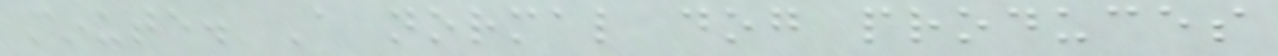minute. A normal dog produces
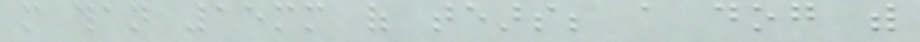more than 15mm of tears; a dog with
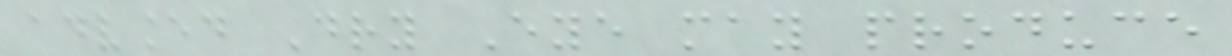advanced Dry Eye may produce
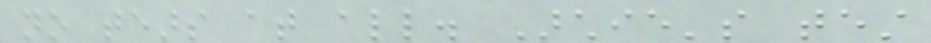no tears at all. Archie's test
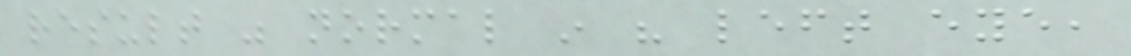result was normal in his left eye,
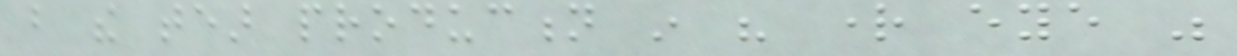but the tear production in his right eye was
